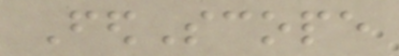FedScope
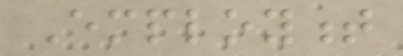Employment
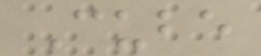Cube
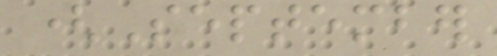(September
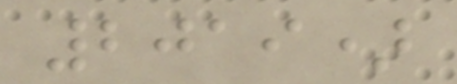2019)
